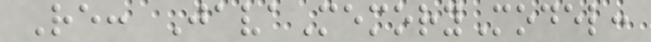Re: JavaMemoryModel:
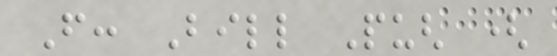From: Bill Pugh (
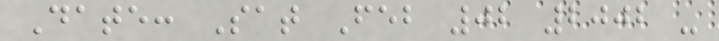Date: Sat Feb 02 2002 -
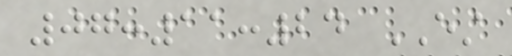07:11:24 EST
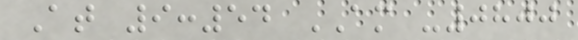At 9:54 AM -0800
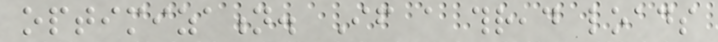optimization. If a thread loads
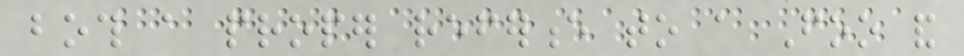both a proper reference to a Foo and
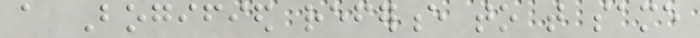a Bogified reference to that same
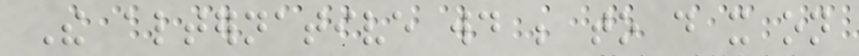The alternative would be to do it on
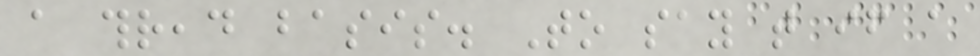a thread basis. To say that if a
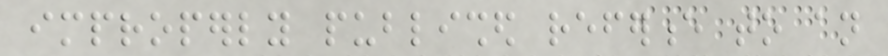improperly published reference to an
